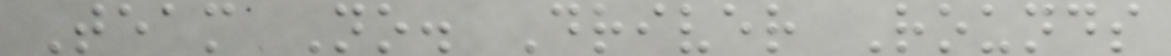Team No. Driver Rounds
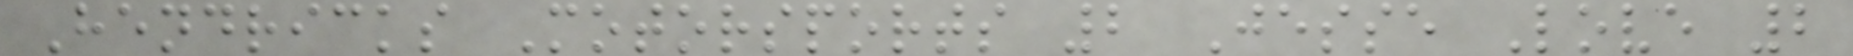Hendricks Motorsports 2 Jesse Love 2
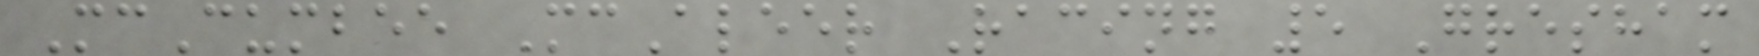McCumbee McAleer Racing 5 Gresham
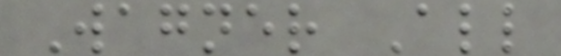Wagner All
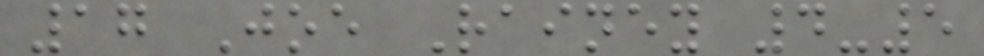17 Joe Rainey 4-5
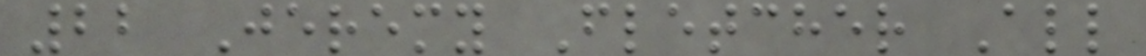22 Jeremy Fletcher All
